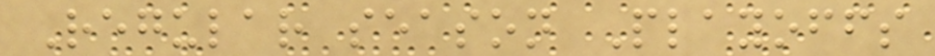Regular season Playoffs
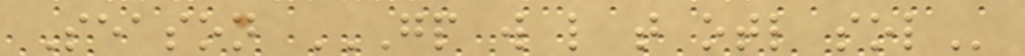Season GP W L T OTL SOL
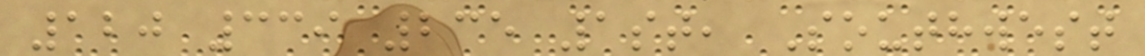120 339 235 1st, Southwest
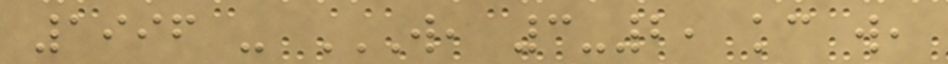1996 - W, 3-2, KC W,
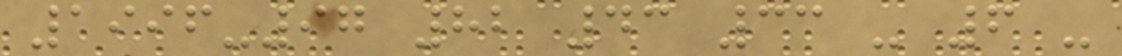1996-97 82 43 33 - 6 -
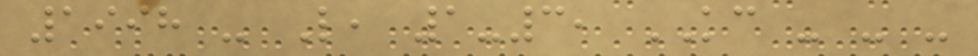1998 - L, 1-3, KC - - -
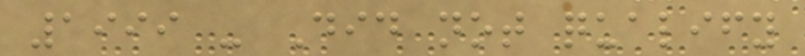1999 - Did not qualify
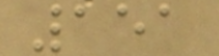151
